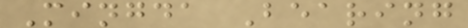Mingda Bearing
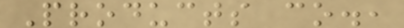Products co.,
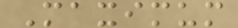Maximum
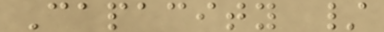Capacity /
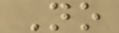No
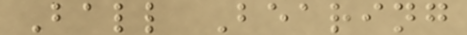Ball Bearing
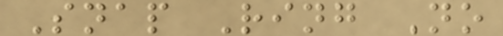Snap Ring No
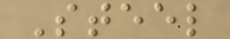Steel
